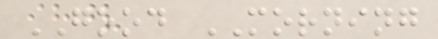GOOD MORNING
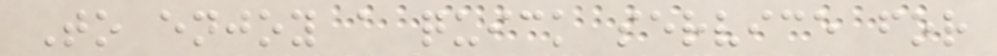To enjoy a quick service for
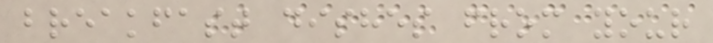breakfast dishes from your
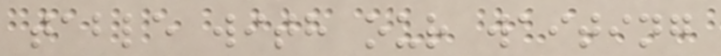table with our waiting
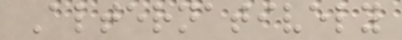Alternatively
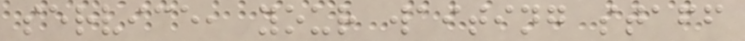service, your waiting staff
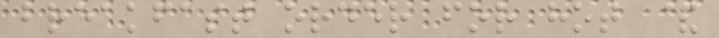breakfast order for hot &
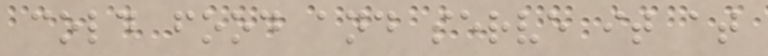cold food and serve it at
